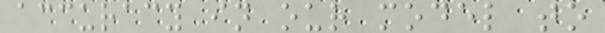accuracy in our model to
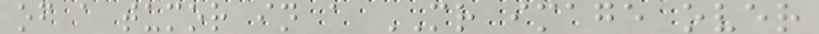of a tumor in a MR image over
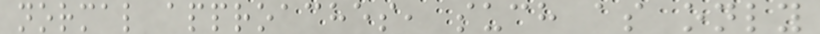normal approaches, such as only
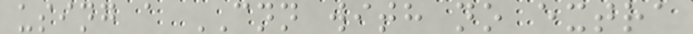using a CNN with no extra
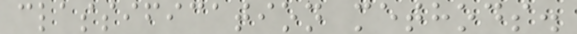classification methods.
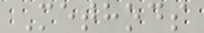Methods
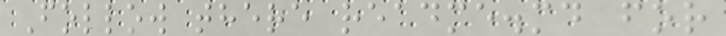Follow there readme.md for
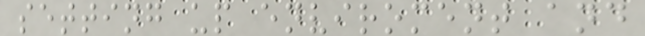setting up enviroment and
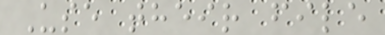Use their file
